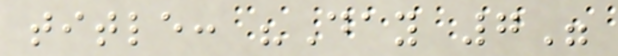title: "Day 7"
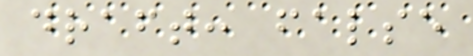draft: false
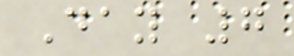Day 7
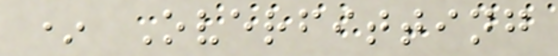* Overfitting
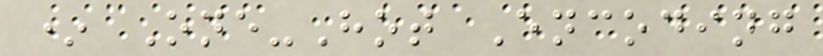* One-Hot Encoding
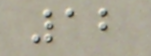12
